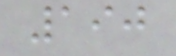190
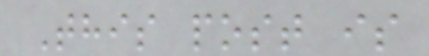This post is
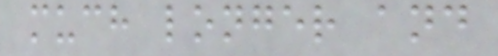much longer and
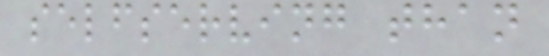selfserving than
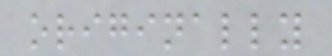originally
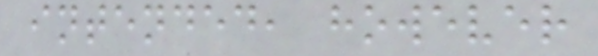intended, however
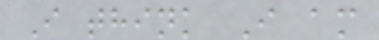I think I am
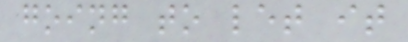going to let it
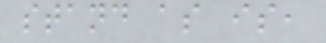stand as is,
